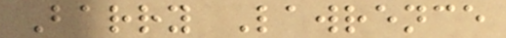Barry Lawrence
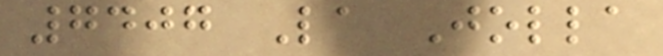7407 La Jolla
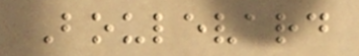Boulevard
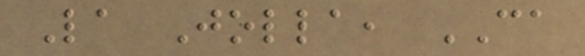La Jolla, CA
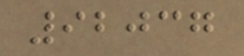92037
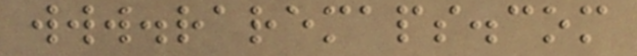www.raremaps.com
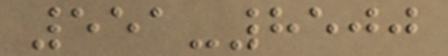551-8500
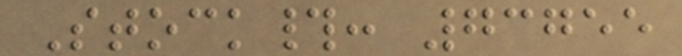Stock#: 73755
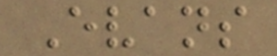Evans
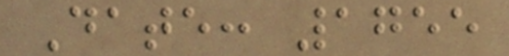Date: 1755
